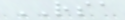RSA
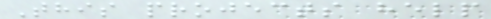This projects help
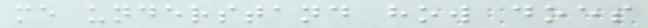me understand how does
